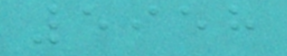5958
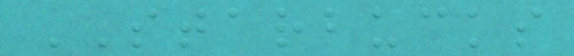STARBUCKS
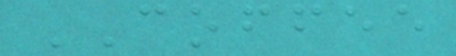COFFEE
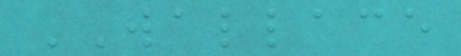WALLACE
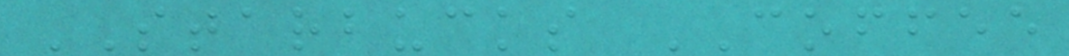STARBUCKS COFFEE
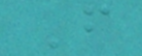F
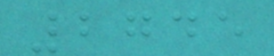2745
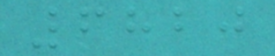6820
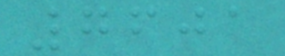7601
